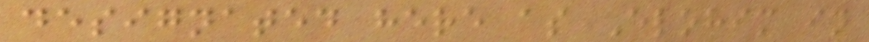designated here as Elohim in
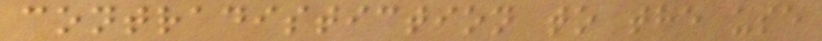contradistiction to the use
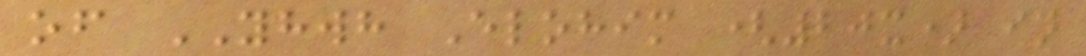of YHWH Elohim (20x) in
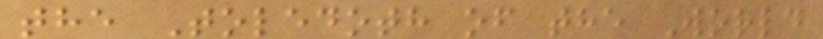the Toledoth of the World
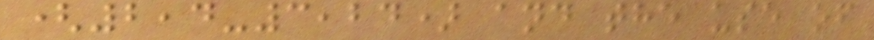(2,4-3,24) and the use of
